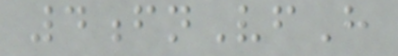4fnVfH
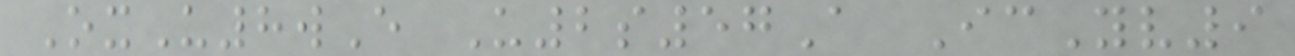OxU8wE U2s57A IcYv9
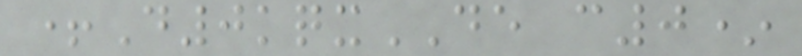+D0kqxDE c0*
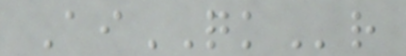AiQKr
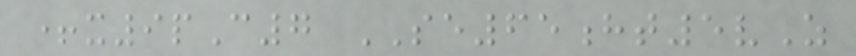+x9pC7 SE65ht5vZ
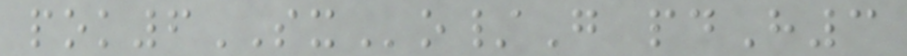pok6SXo/G pdH3
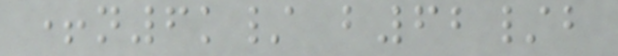+n6k/ b62/b
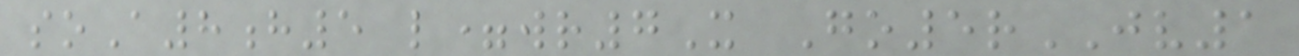soA8h5 l=wr7X Go5rJV1
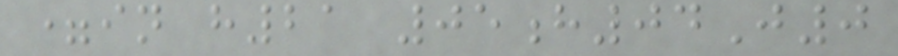=in h21 05h04J0
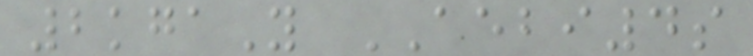2kgaY AEBI4s
